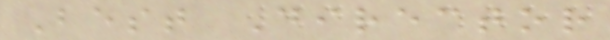Best Director
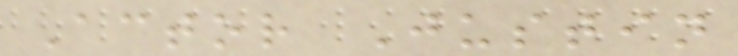Actor Justin
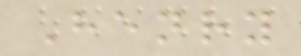Henry
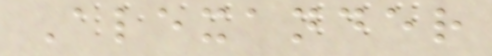Alexander
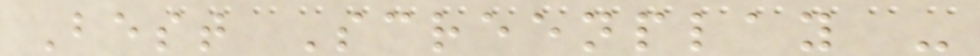Best Screenplay -
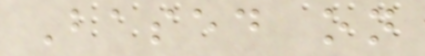Based on
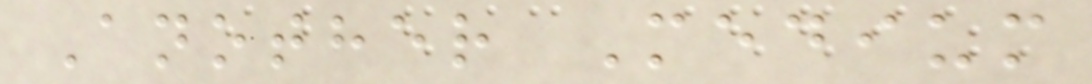Another Medium
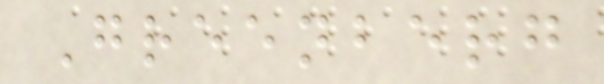Greenberg
